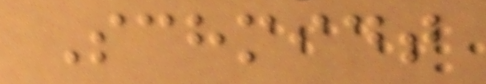Schmidt
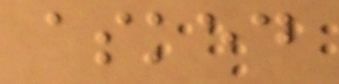asked
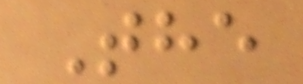The
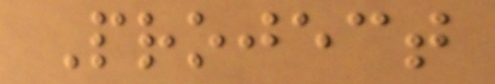Project
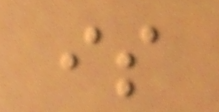is
